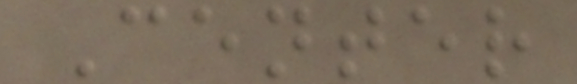Center
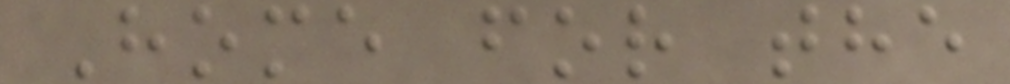Home for the
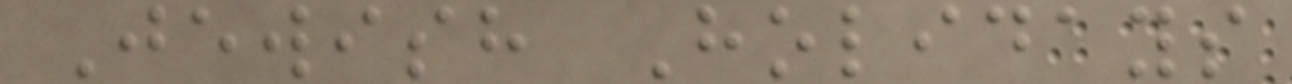Jewish Holidays
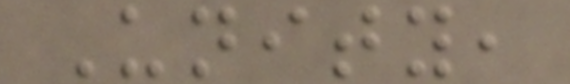Unity,
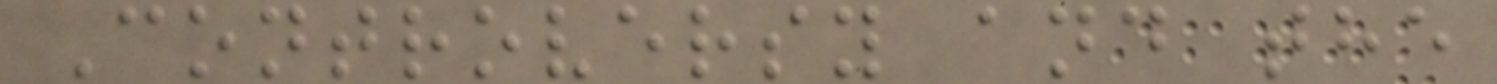Controversy and the
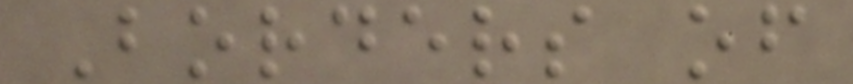Borders of
